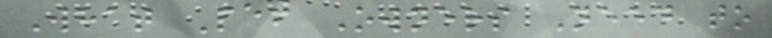What Pet Owners Need to
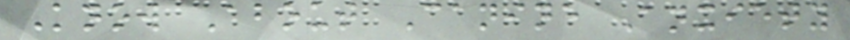Know About Canine Anxiety
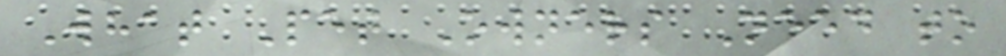What Pet Owners Need to
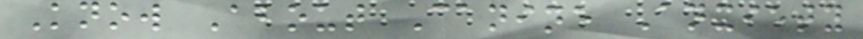Know About Canine Anxiety
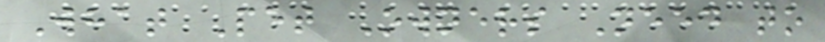What Pet Owners Need to
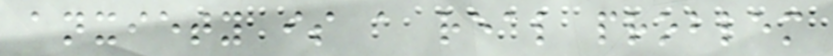anxiety is a real problem
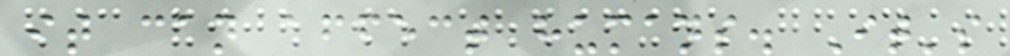it can affect humans. It's
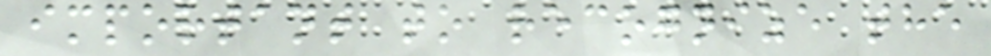important to recognize the
